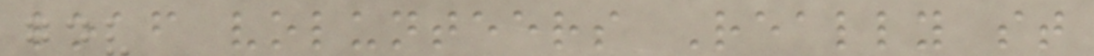loaf volunteers Really st
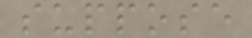suppose
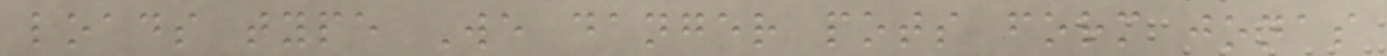loads type We danger pots form jonas
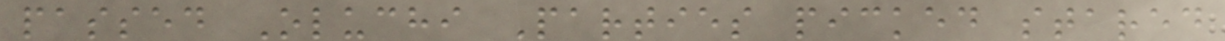passed Oluchi Parties picked stared
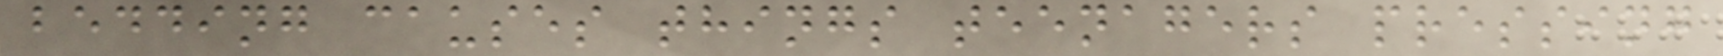bedding causes things teenagers pressing
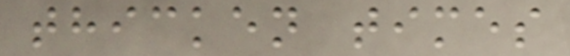thicken times
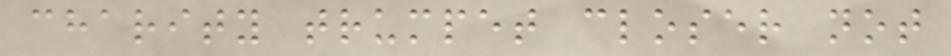charity trumpet closer not
